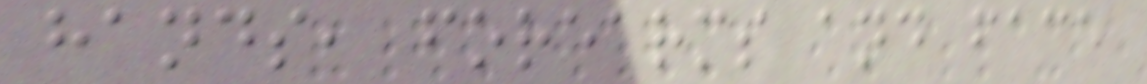hands, forearms and face
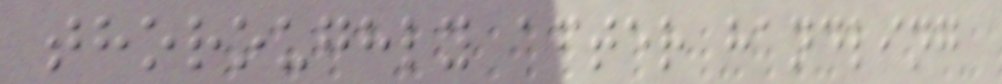thoroughly after handling
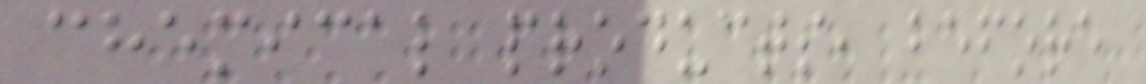chemical products, before
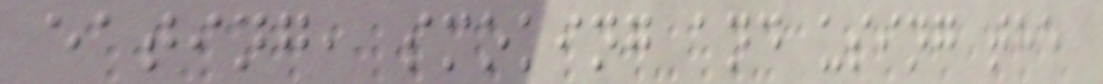eating, smoking and using the
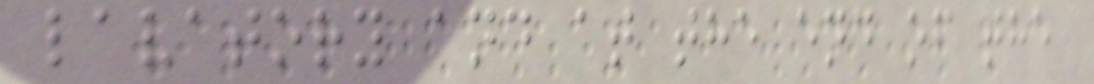lavatory and at the end of the
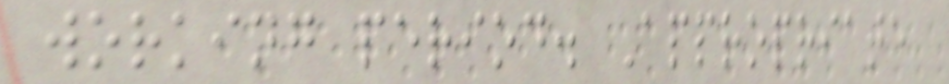working period. Appropriate
